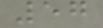57
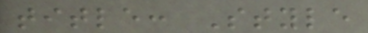title: Style
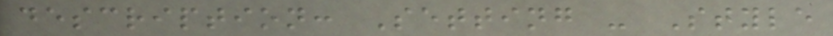description: Setting - Style
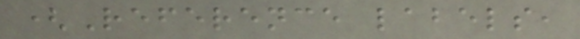(Reference labels,
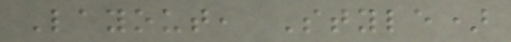Layout, Style)
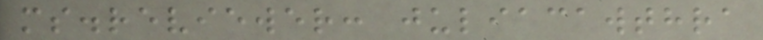ms.reviewer: juliacawthra
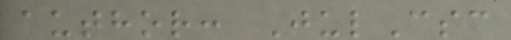author: JulCsc
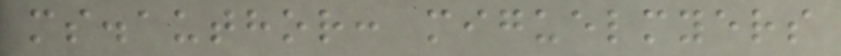ms.author: miguelmyers
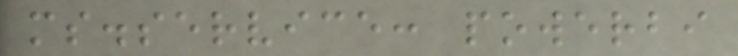ms.service: powerbi
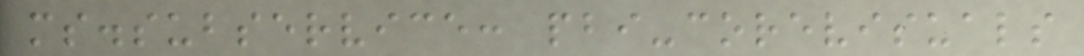ms.subservice: pbi-corevisuals
